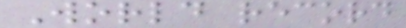World record
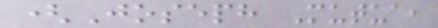(Joseph Mutua,
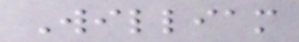William
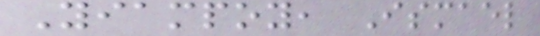Yiampoy, Ismael
